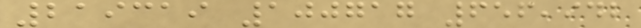219319 100717 656,942
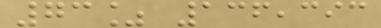73% 136,393
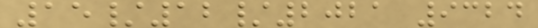15/12/2021 9324
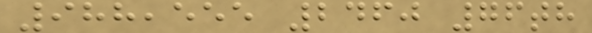988,555 2460 76th
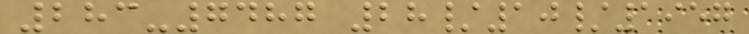283-7487 28/10/1957
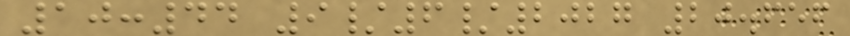10:44 9/6/2027 20.656
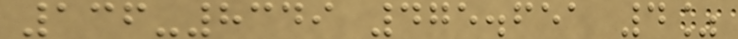136-8349 475.651 4%
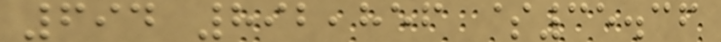694 892,856 $35.36
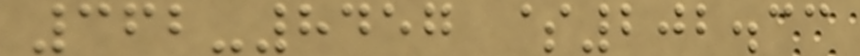362-8457 $202.33
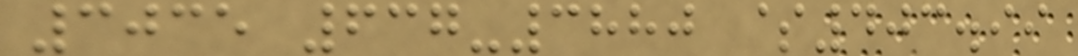3035 637-3880 $403.99
